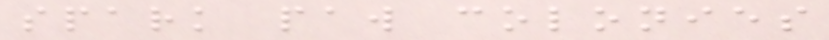spark paw colonies
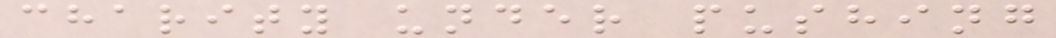charity under pushing
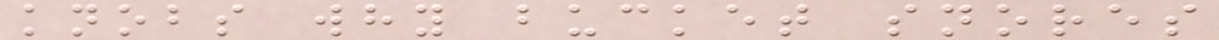knobs why bucket snores
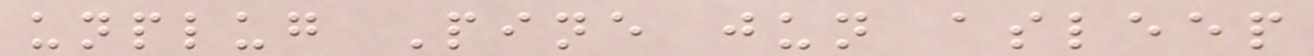unplug Pine jun asleep
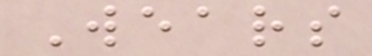Wears
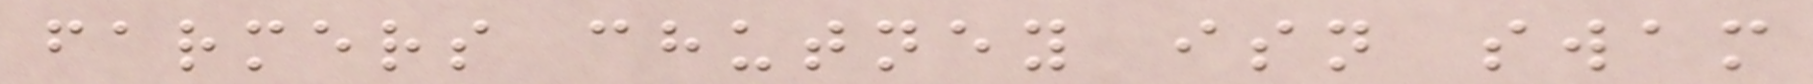farmers chutney isn swam
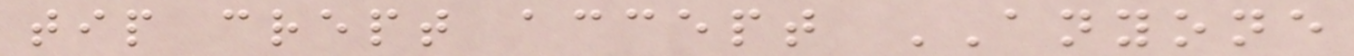tip crept accept ANYONE
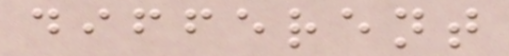different
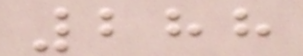288
